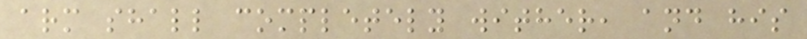arm shall completely wither, and his
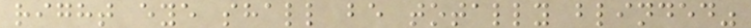right eye shall be totally blinded"
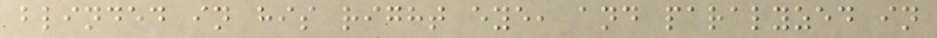blinded in his right eye, and paralyzed in
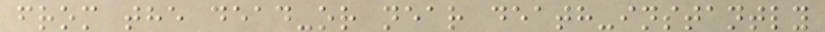from the dead-or near death-instantly
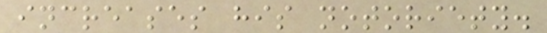increases his notoriety.
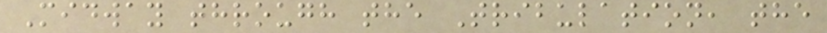Midway through the Tribulation, the
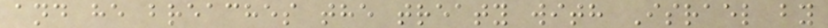and he breaches the treaty with Israel by
